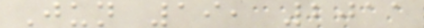Jun 19, 2011
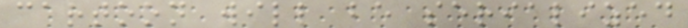cartoon will be serialized
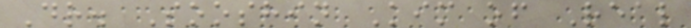Dr. Sooshin Kim of Real
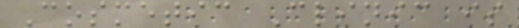Cosmetic Clinic is
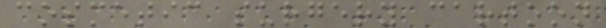cosmetic surgery cartoon
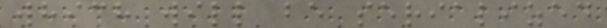which will be serialized
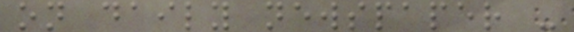on daily newspaper -
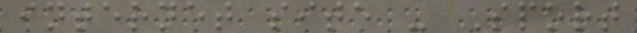internet site - Sport
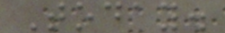Today.
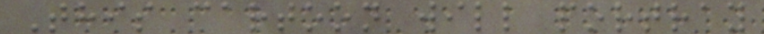This cartoon will portray
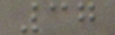37
